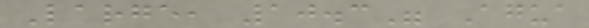Large, 10.3" Agua
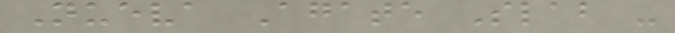Nueva Agate Slab -
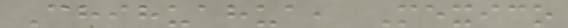Chihuahua, Mexico
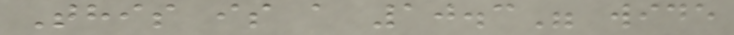This is a 10.3" wide
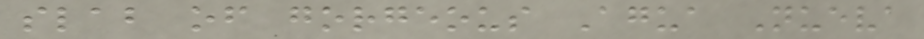slab of gorgeous Agua Nueva
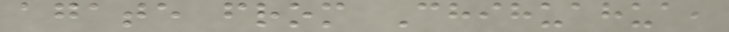agate from Chihuahua,
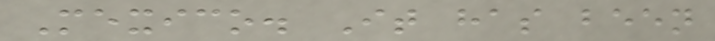Mexico. It has been
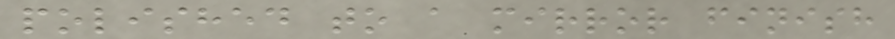polished to a mirror finish
